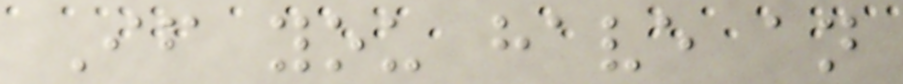If you have an
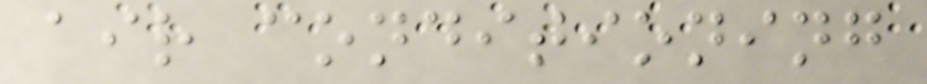air conditioning
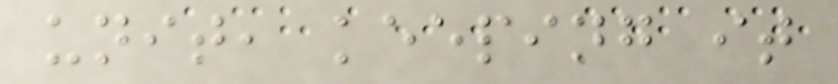unit, keeping it
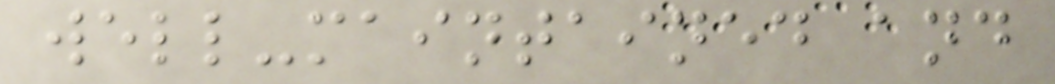well-maintained and
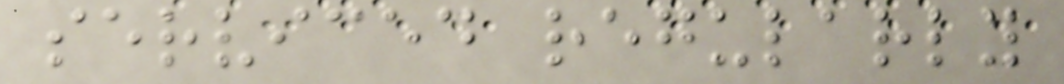serviced regularly
